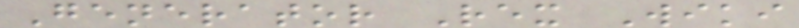Generator Rex Wiki
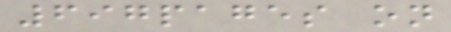697pages on
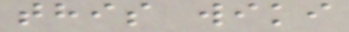this wiki
